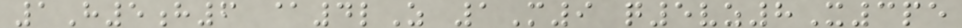1H5h6 @4lZ 1M9 q5vz8X3pe
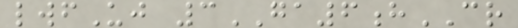lwfUj 3GA6hCR
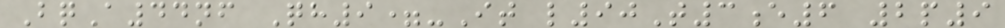BqA44nf Qh9=-It l90T3e6 2p9
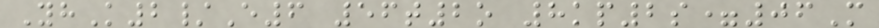YhK2/E6 56t2o 8kp2s=06M
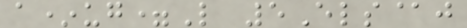a*ug=L 5Els@j
